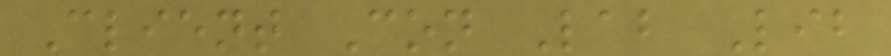Client Con Lab Lib
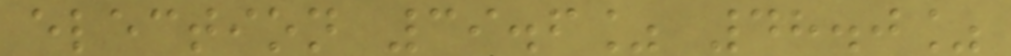election 39.6% 48.0%
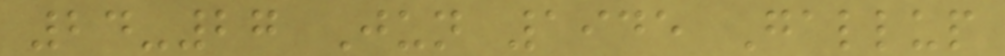24-27 Jun 1945 Gallup
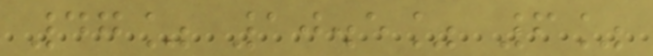47% 10.5% 6%
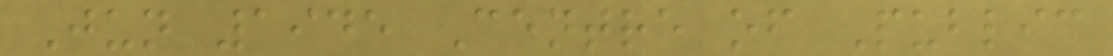Jun 1945 Centre of Public
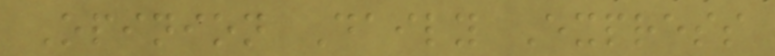Opinion Daily Express
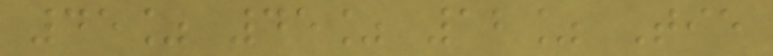45% 45% 12% Tie
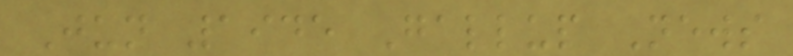Jun 1945 Gallup News
